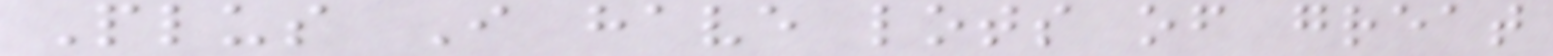Plus I have lots of great
